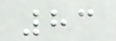83
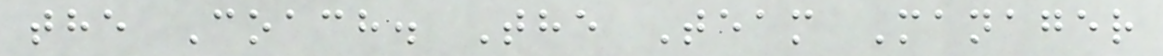the Coach. The Team Manager
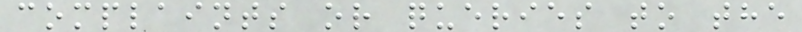complaints or queries to the
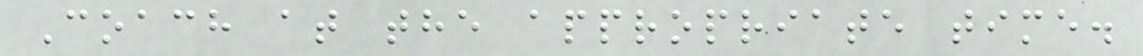Coach at the appropriate time.
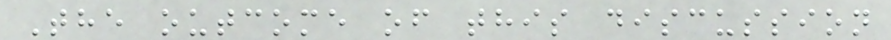The outcome of this discussion
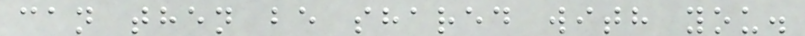can then be shared with you.
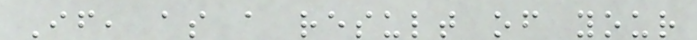If, as a result of your
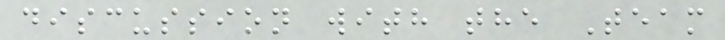discussion with the Team
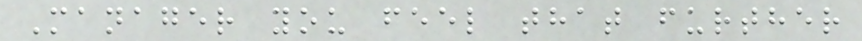Manager you feel that further
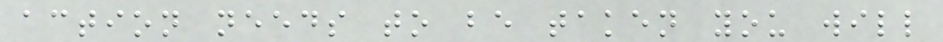action needs to be taken you will
